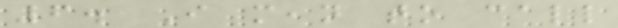6. I mean to call
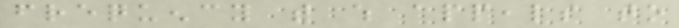frequency with which appeals to
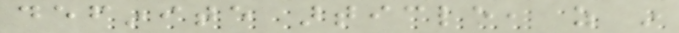definite article, as in
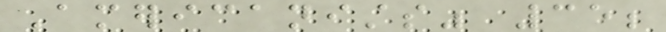Americanists" 35;
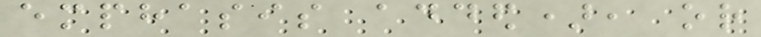emphasis added), or
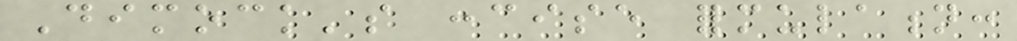Dimock's concise formulation:
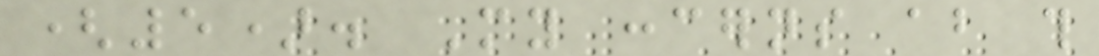(5). My concerns about this
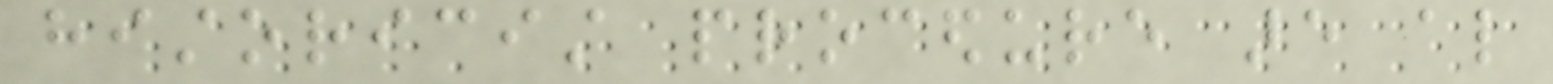historicist procedure are also
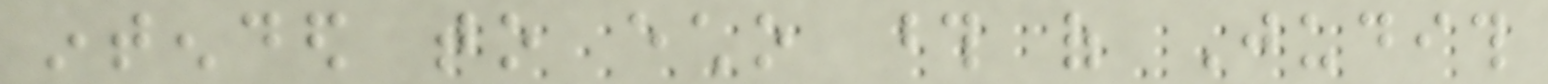intended to echo those of Judith
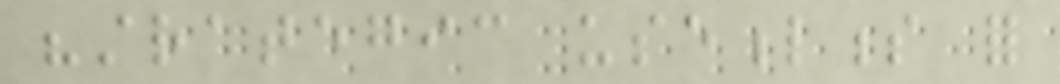"strategic usefulness for
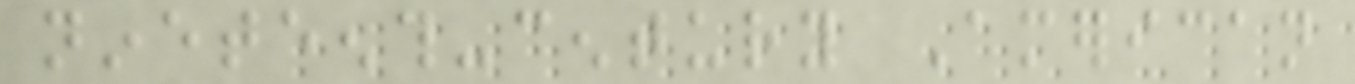nineteenth-century American
